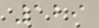129
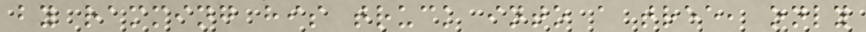by ramming his truck into a tree, only
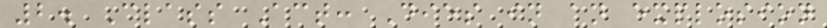2. Class Act: Dies in an explosion
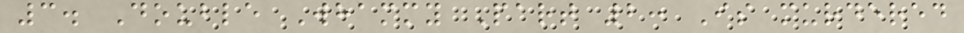3. Double Whammy Part 2: Is murdered
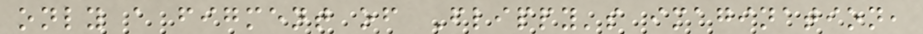only a figment of Flippy's imagination,
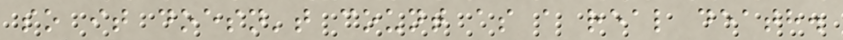so it doesn't count as a real death.
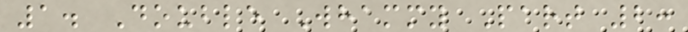1. Double Whammy Part 2:
